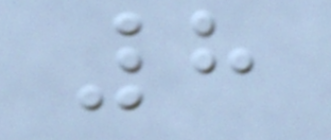8
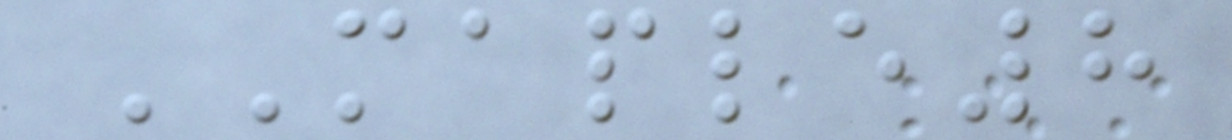MAPLE8
